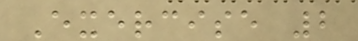Exercise 2
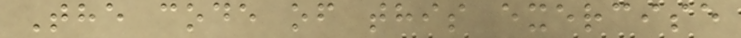The code of this exercise
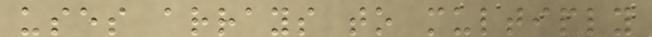uses arrays to multiply
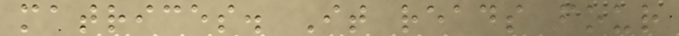matrices. It reads four
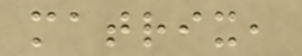matrix,
